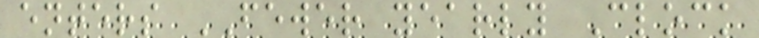enters FEWER yearly Clock
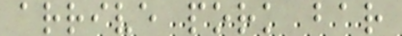arrive pork bar
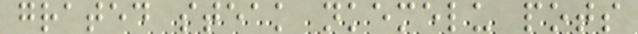grated steak nkemelu pots
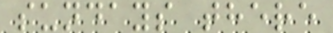sundays there
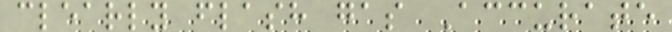clearly flash gas Accurate
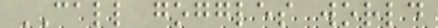CALL goggles world
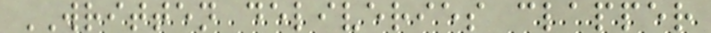WRITTEN deliveries clapper
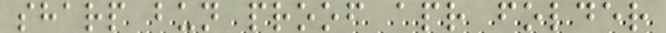sharp bun proof apr folder
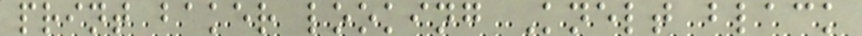print baker looking Knelt black
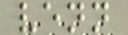venn
